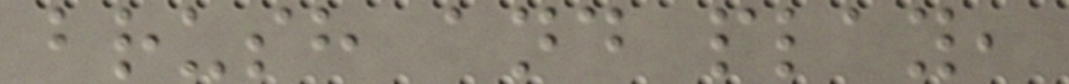brush and play,
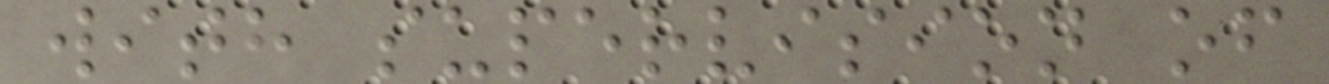with supervision of
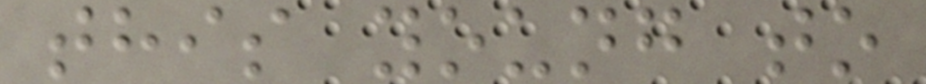this young to
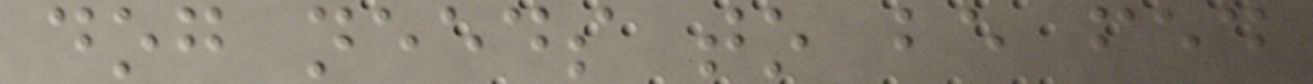dog needs to be fed
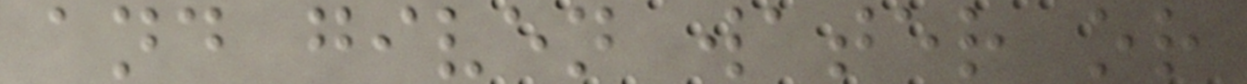and given water or
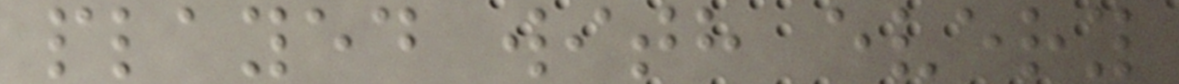played with every
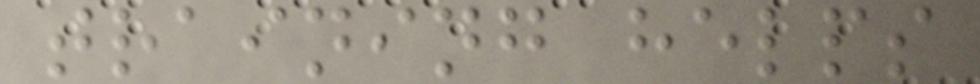training helps
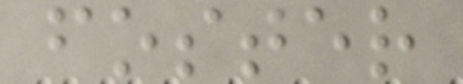foster
